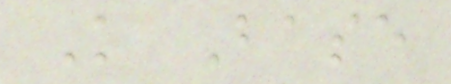Knowledge Base
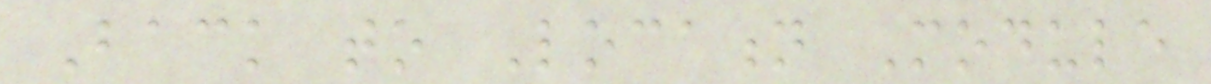Back to Location Module
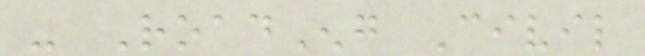- RoadEng Civil
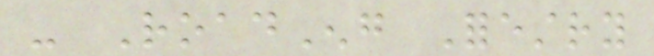- RoadEng Forestry
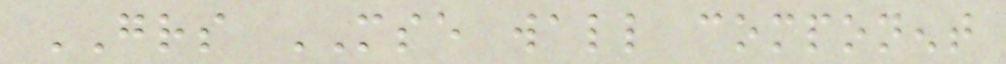GRS MSE wall component
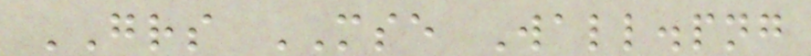GRS MSE Wall.png
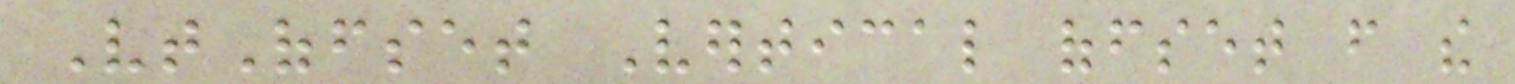VtOffset Vertical offset from the
